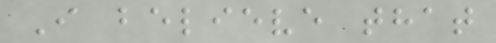I believe that
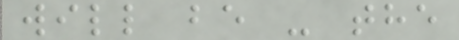will be - the
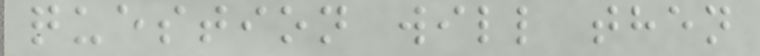question will then
